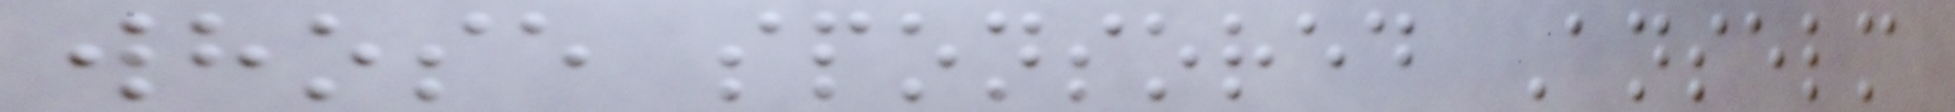whose sponsored Anselm
